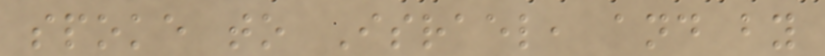spoke to Israel, and by
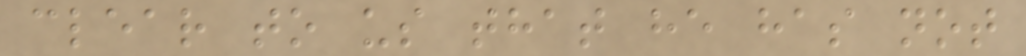clear to us that he has not
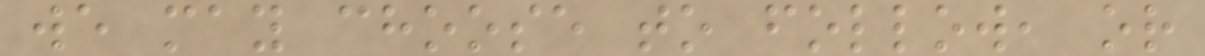we may choose to follow, or
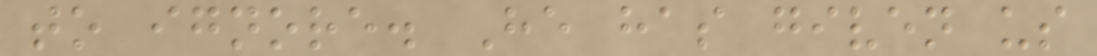to ignore. He has given us
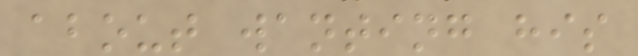about wanting his
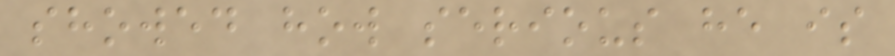showed how serious he is
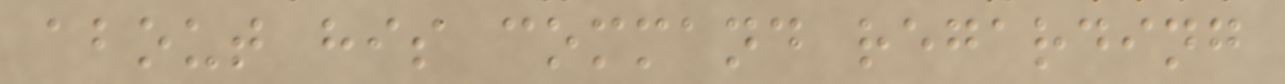about his command regarding
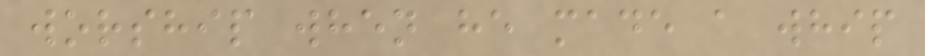worship when he made a whip
